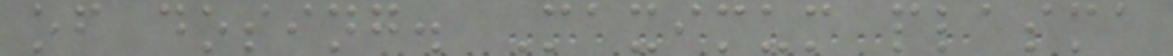of dosing. Maximum plasma
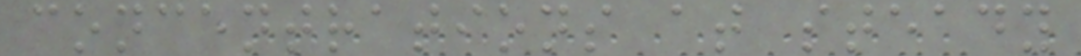concentrations at steady
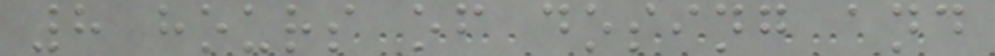8 hours of dosing and
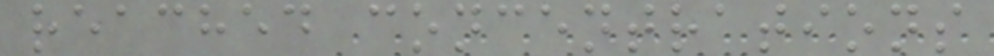reached concentrations
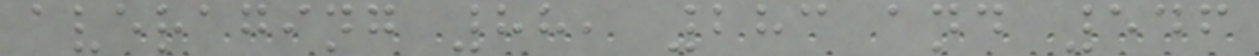averaging 88, 283 and 546
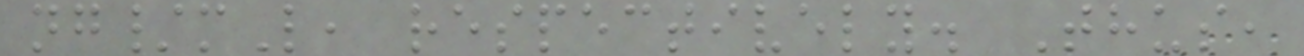ng/mL, respectively. Thus,
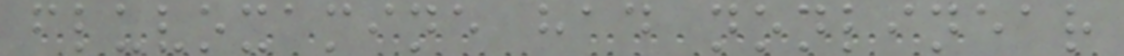fluvoxamine had nonlinear
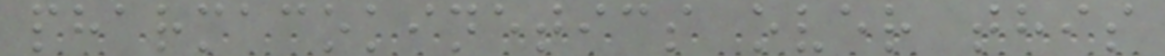pharmacokinetics over this
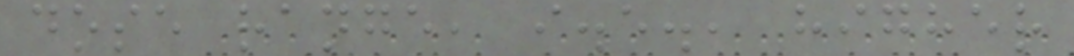dose range, i.e., higher
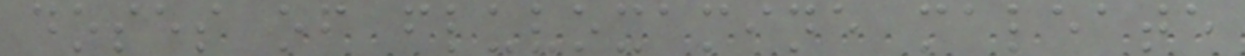doses of fluvoxamine maleate
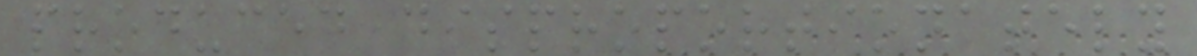produced disproportionately
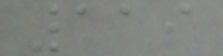119
